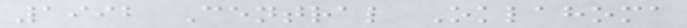1992 Central Oklahoma
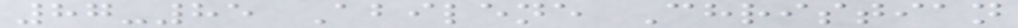87-85 Abilene Christian
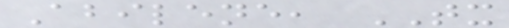Abilene, TX
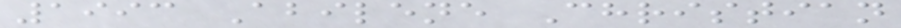1993 Abilene Christian
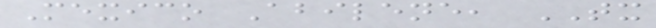Mexico Abilene, TX
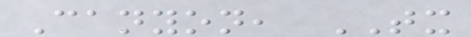Canyon, TX
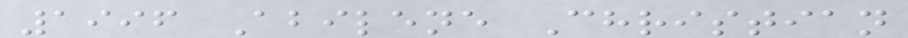1996 Abilene Christian
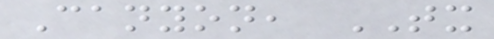Canyon, TX
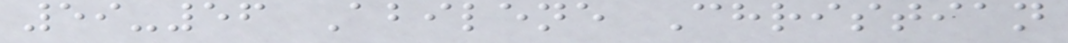59-56 Abilene Christian
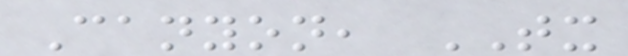Canyon, TX
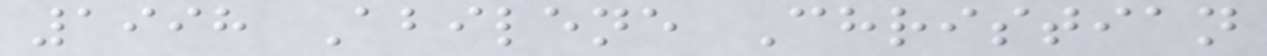1998 Abilene Christian
